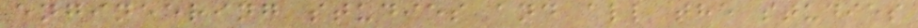engineering studies and all the studies
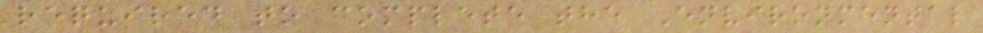required to complete the Environmental
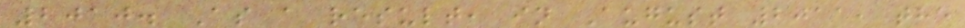2010. As a result, in August 2011, the
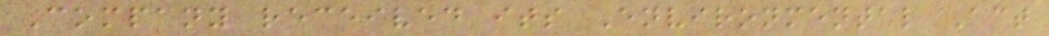Company received its Environmental Act
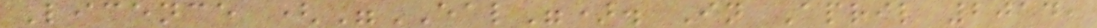Licence ("EAL"). In April 2014,
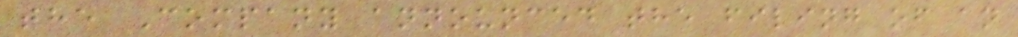the Company announced the filing of an
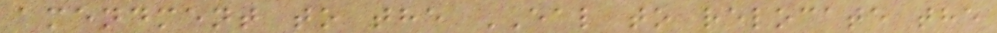amendment to the EAL to relocate the
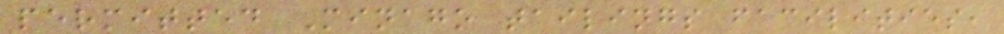permitted Minago tailings facilities,
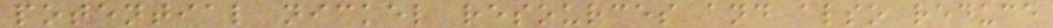potential nickel resources and also reduce
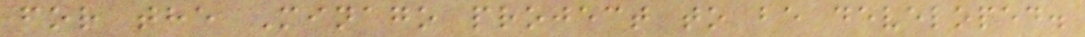for the Minago project to be developed.
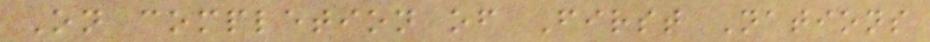On completion of First Nations
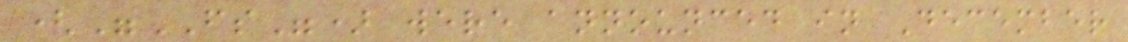("FS") were announced in December
